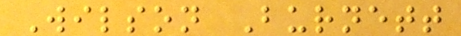Wilson Burnett
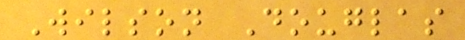Wilson Douglas
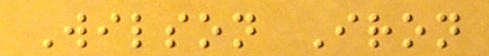Wilson Iron
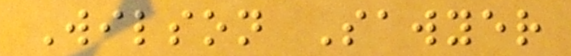Wilson Sawyer
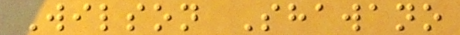Wilson Shawano
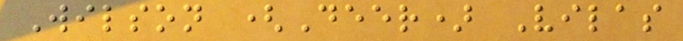Wilson (Deer) Vilas
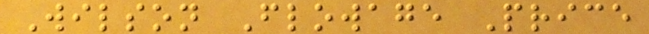Wilson Flowage Price
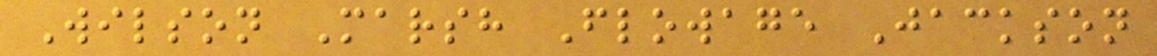Wilson Marsh Flowage Jackson
